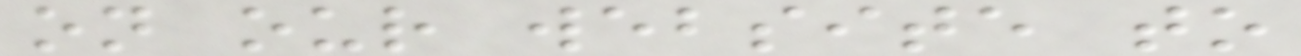on our website to
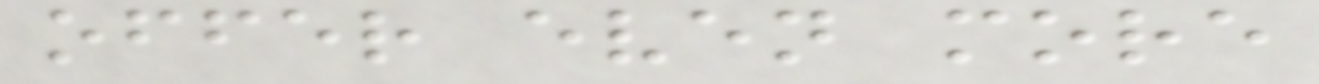offer even more
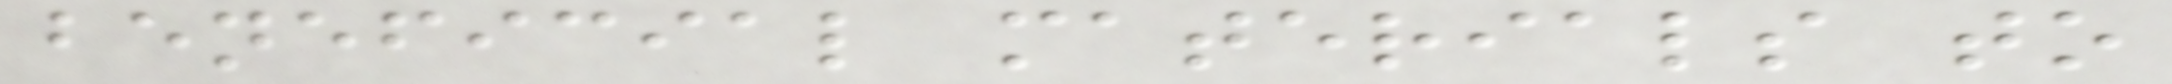beneficial materials to
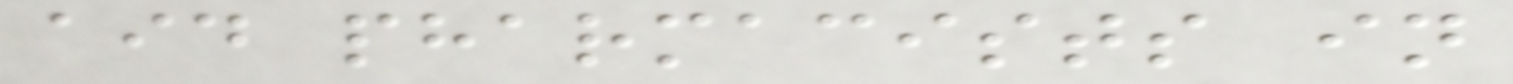aid pharmacists in
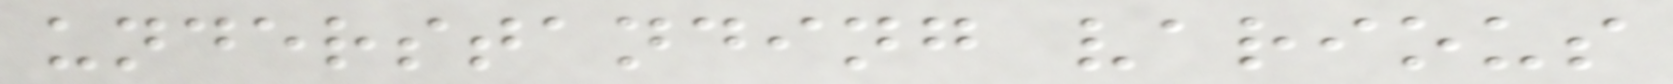understanding various
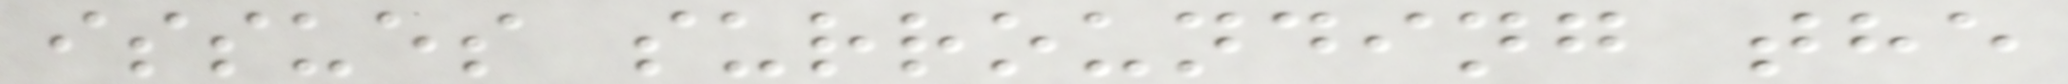issues surrounding the
